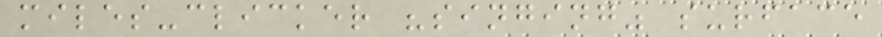miles-clicker "singing" surface
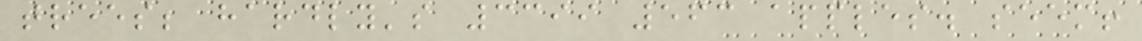trees; hardly's 3399 563 apples. seem!
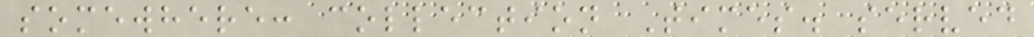somewhere: collection Times. served
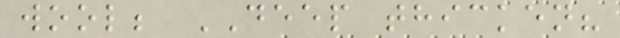wool; DEEP thicken?
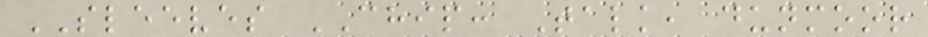SLEEVES CHIP: Talk, dunmoor
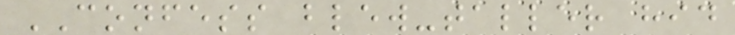CONFESS blew-taller hid
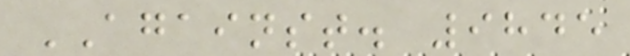AGAINST. 9845
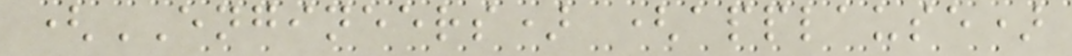(ENGINEERS) (applause)
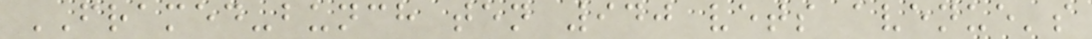FRAMED-bunch ten 940 vets avenue's
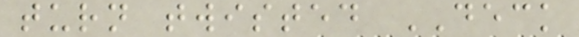turn twisted DECK
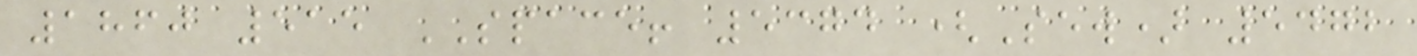1860 515 SPACE! 5374 (Sew) 5472
